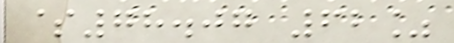$78.07 62%
